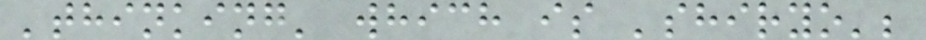'thinking' which is 'shiryo';
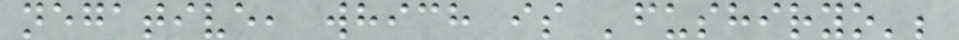negative, which is 'fushiryo';
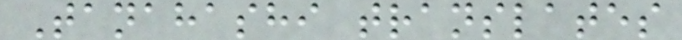Tanahashi translates
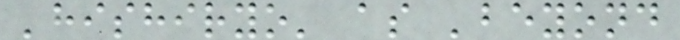'hishiryo' as 'beyond
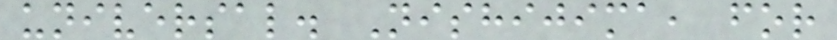universal. Nishijima, for
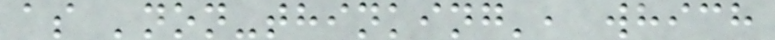as 'non-thinking', which
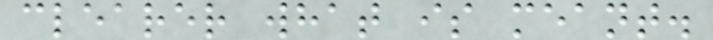clearer what is meant.
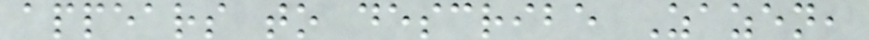appears to describe Zazen,
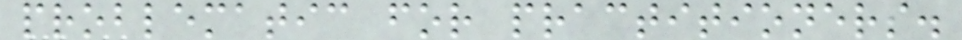problematic for practitioners.
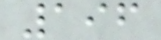196
